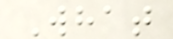What
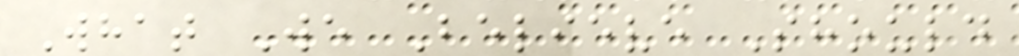What We Believe Should
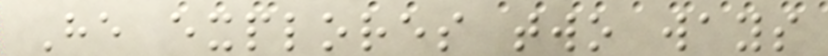He explores two ways
